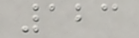123
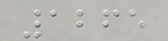1265
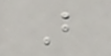B
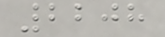2208
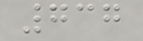737
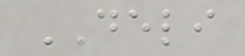DELI
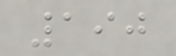190
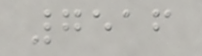7516
